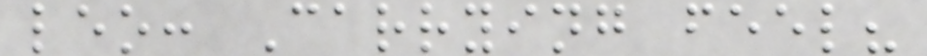leo: Carrying feel?
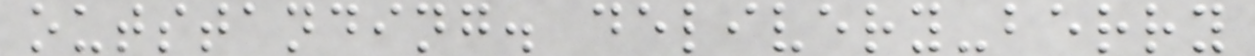outstanding. delivery-berry
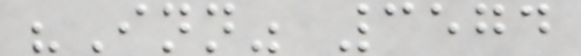"Inn" 3574
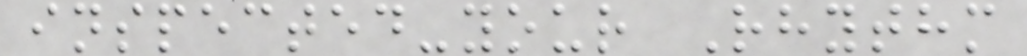inspected-your Rhythm
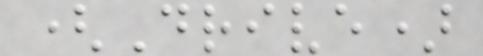(Drive)
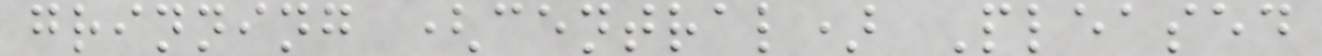grinning (central) Pleased
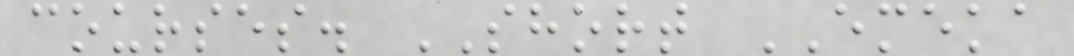courses. SHORT EMEKA
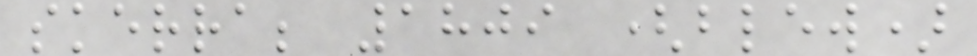skerra; 1809 (blew)
